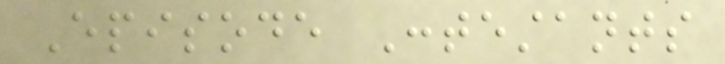Episode Contestants
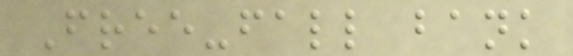Free-fall bank
